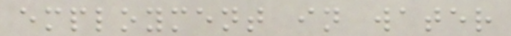employment in water
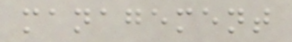management
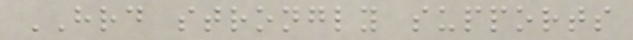HRD strongly supports
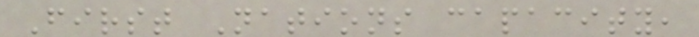First Nations capacity,
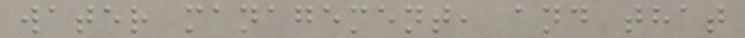water management, and that
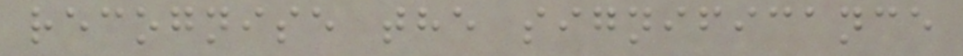recognise the significance
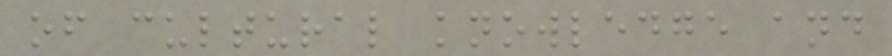of cultural knowledge and
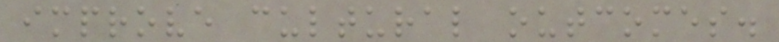improve cultural outcomes.
